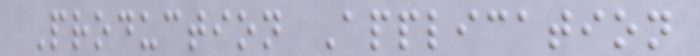Production Application
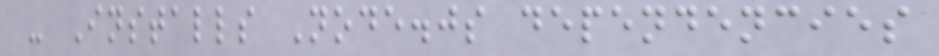- Installs Node.js dependencies
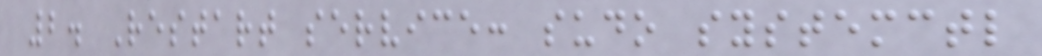2. Restart service: sudo systemctl
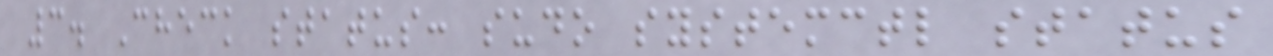3. Check status: sudo systemctl status
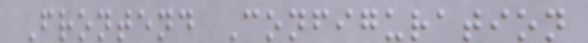Frontend Configuration
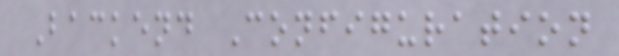Backend Configuration
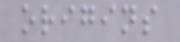origins
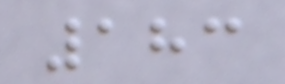183
